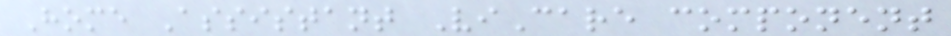Home Assistant ViCare component
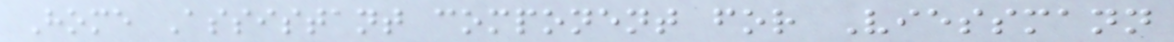Home Assistant component for Viessmann
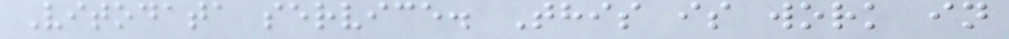Vitodata service. This is work in
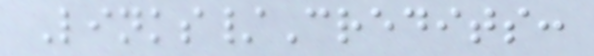Links/Credits:
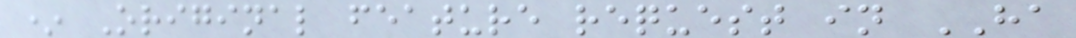* Original feature request in HA
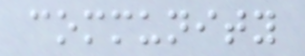community
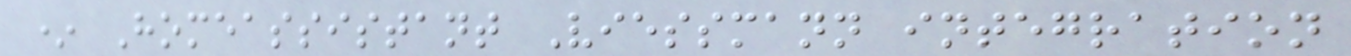* Homeassistant Viessmann integration
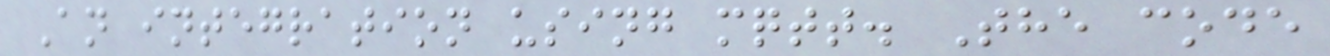An integration using mqtt. The code
